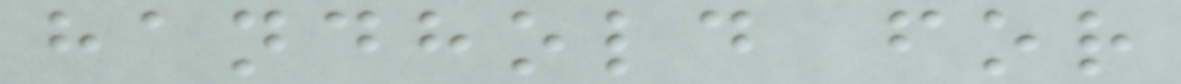handhold for
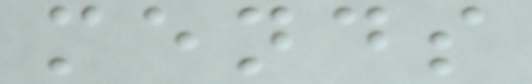mends
